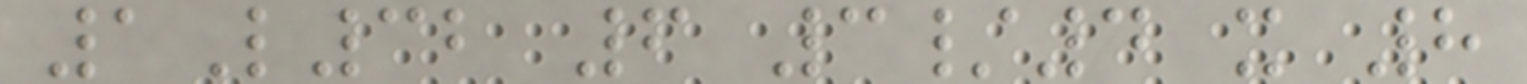1L32 6 3/4 x 8
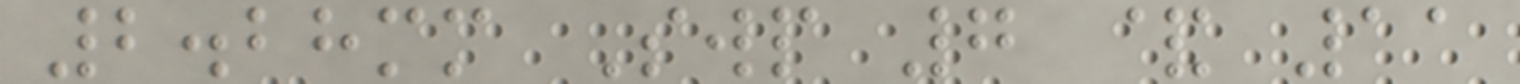2.28mm Swp 7 & 11
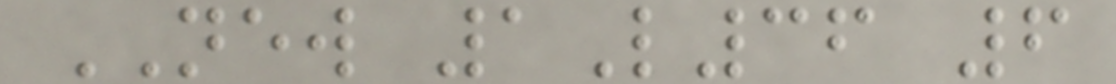NEW 1L36 6
